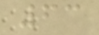63
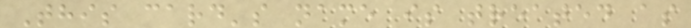This card's name is treated as
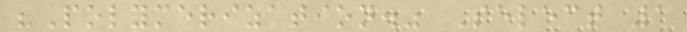"Polymerization." Select 1
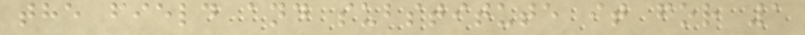the field and substitute it for 1
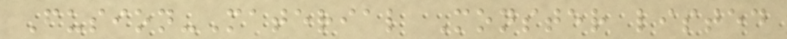Fusion-Material Monster listed
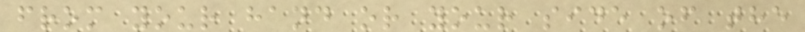from your hand or your side of the
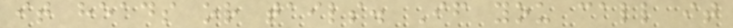it heads or tails. If you call it
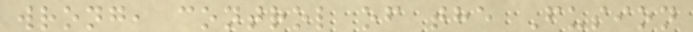wrong, control of the Fusion
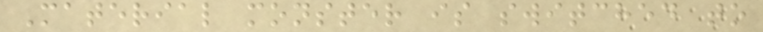Material monster is switched to
